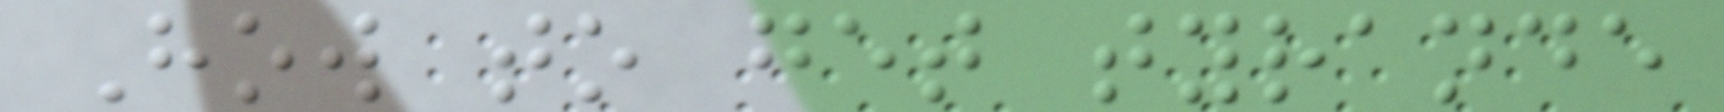How to get tyrande
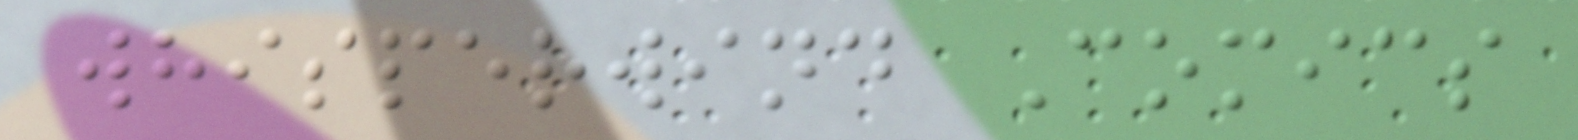whisperwind Comics
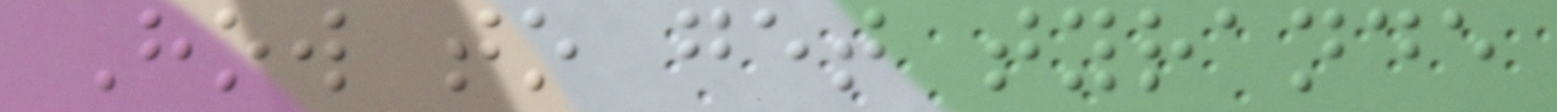How to get tyrande
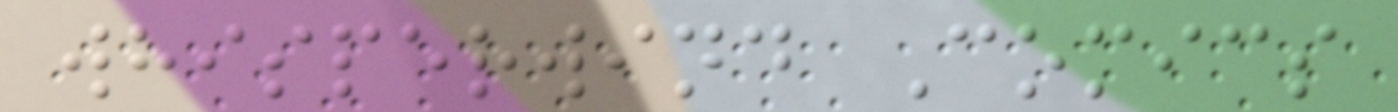whisperwind Comics
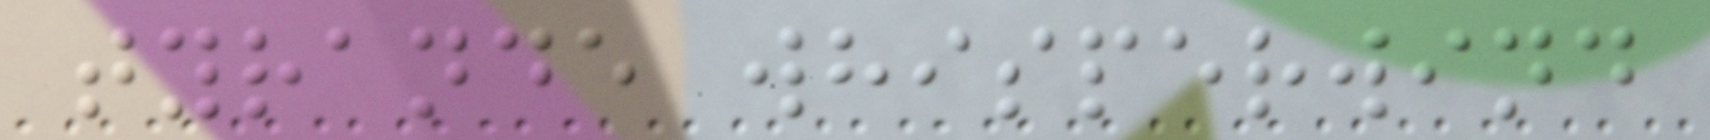tyrande whisperwind
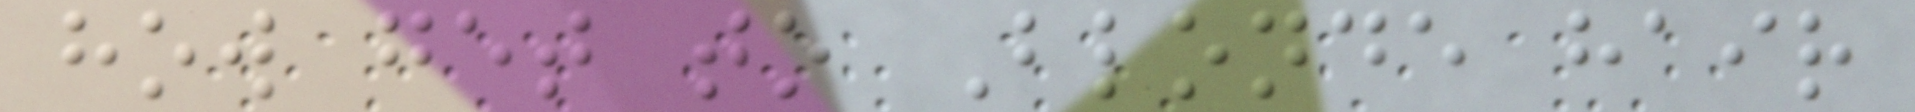how get to Blonde hair
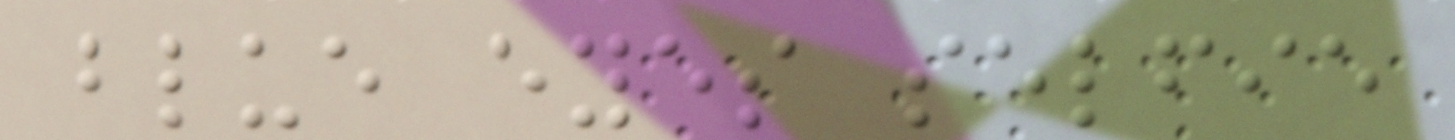blue eyes selfie
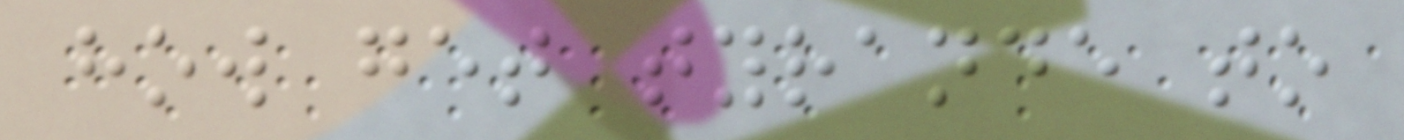how get tyrande to
